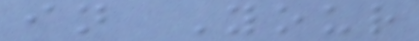in Your
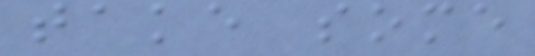take some
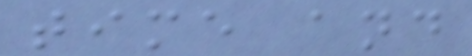time and
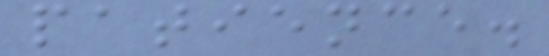patience.
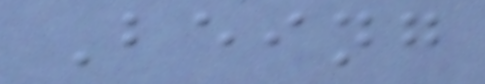Being
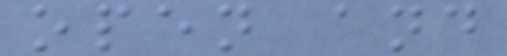open and
